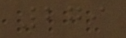279
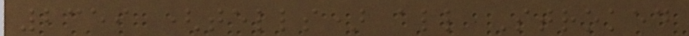2359 (tells) all Stroked
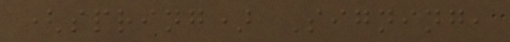(spring) Signing,
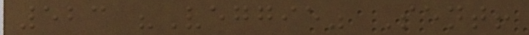523 "Veggie" Sent!
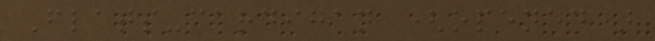Flats-cardigan (opened)
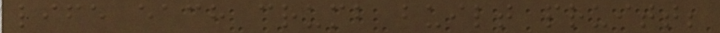life each crumb built pruitt;
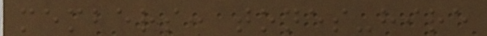members: tones-hire
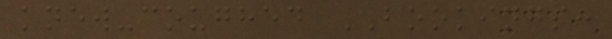knew-coughed BOOKINGS:
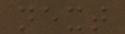next
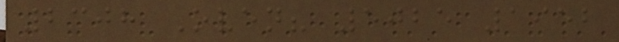2308 Oven? 5025 1952
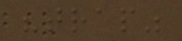"trap"
